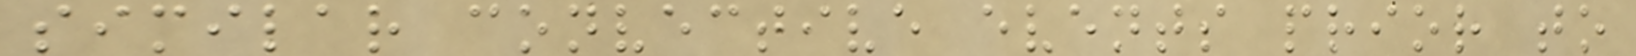similar convective events prior to
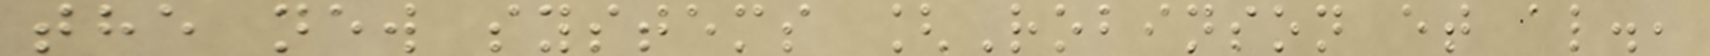the new systems [Robinson et al.,
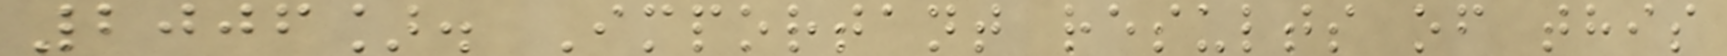2006]. Important results of this
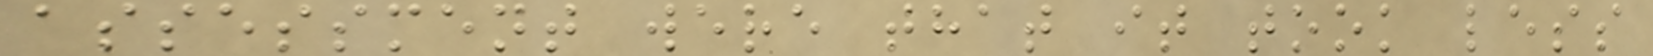assessment were that it took less
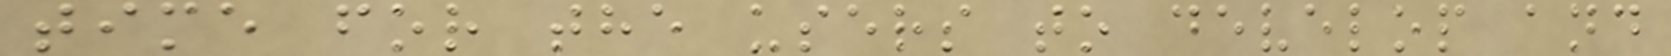time for the users to develop and
